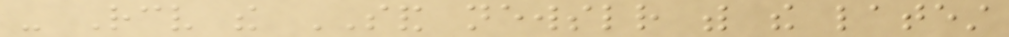- Receive the SAND newsletter with the latest
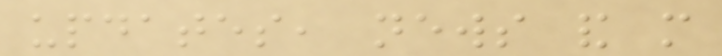updates, news and more
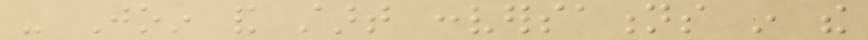- Join and start conversations in the
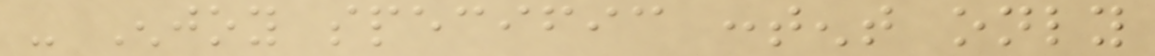- Enjoy specific content only
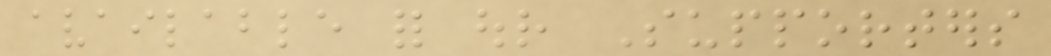available for our Supporters
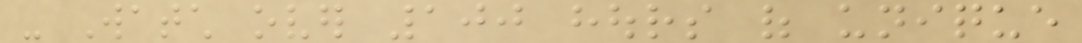- Watch over 100 hours of unique
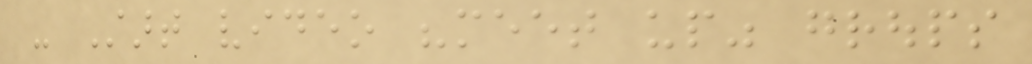- Start video "meet up" groups
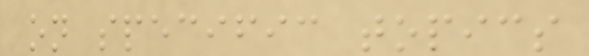on specific topics
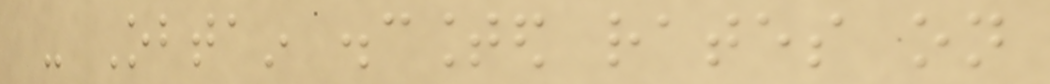- Obtain discounted rates on
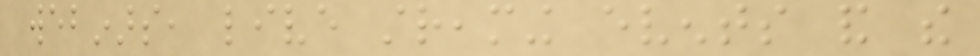webinars, live streaming events and the
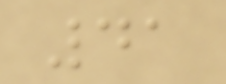41
